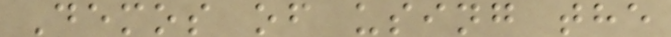Demos of using the
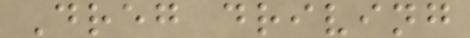Dreg driving
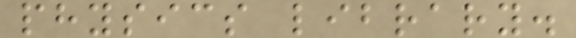physics library.
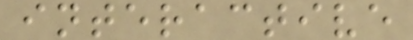interactive
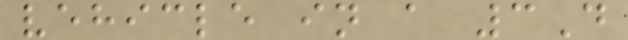vehicle in a 3D
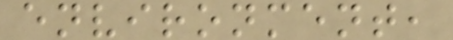environment,
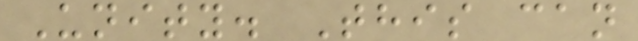Unity. This can
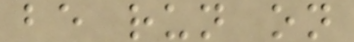be run on
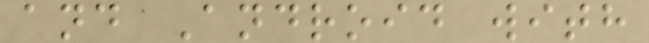and Android with
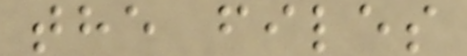the files
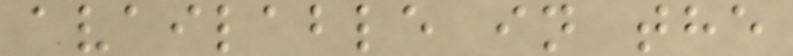available in the
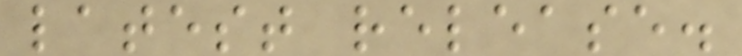latest release.
